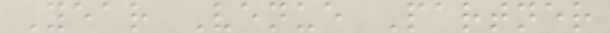Year Venue Partner
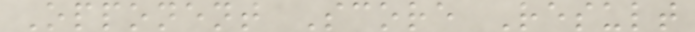Opponent Score Result
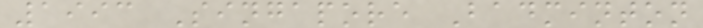1993 Singapore Badminton
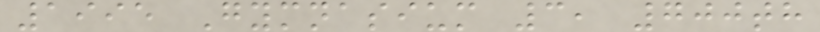1995 Gymnasium 3, 700th
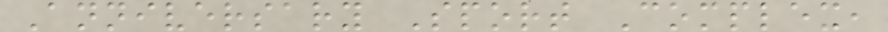Anniversary Sport Complex,
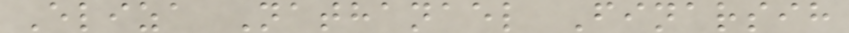Eliza Nathanael Finarsih
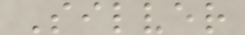Silver
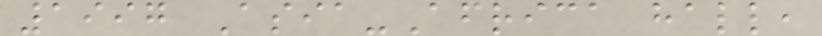1997 Asia-Africa hall,
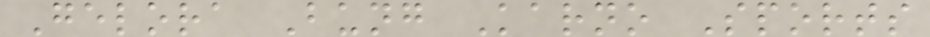Gelora Bung Karno Sports
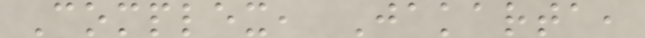Complex, Jakarta,
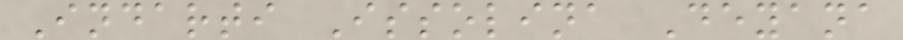Indarti Issolina Deyana
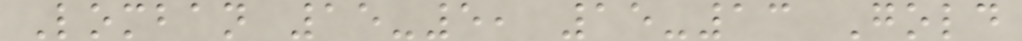Lomban 15-5, 15-13 Gold
